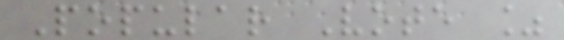Popular Vote %
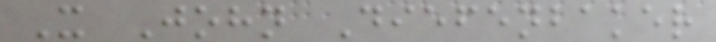X John Diefenbaker
